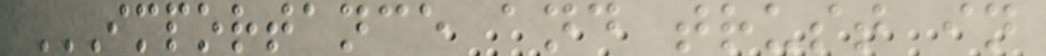IMPORTANCE AND TRUST IN
